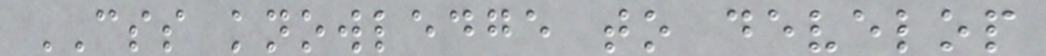CSS knowledge to develop
